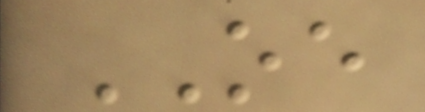OE
